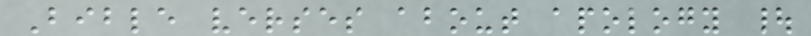Bible verses about apology |
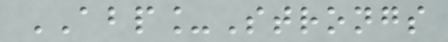ABP_Strongs
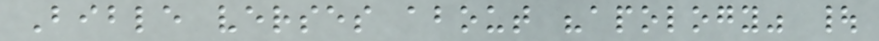Bible verses about "apology" |
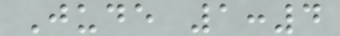Jude 1:4
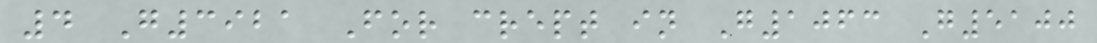4 G3921 For crept in G1063 G5100
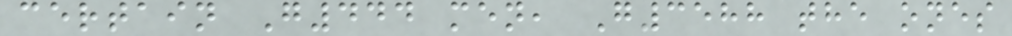certain G444 men, G3588 the ones
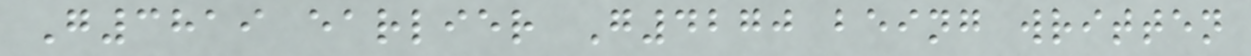G3819 earlier G4270 being written
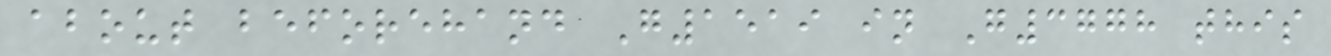about beforehand G1519 in G3778 this
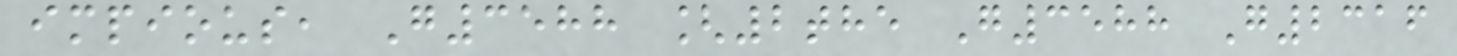impious, G3588 [2the G3588 G2316
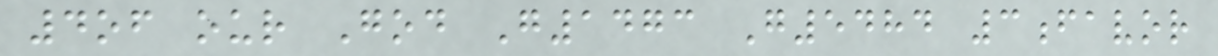4of our God G1473 G5484 3favor
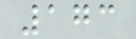173
